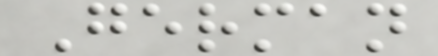German
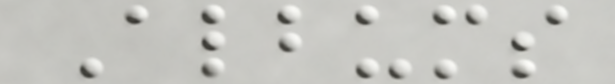Albums
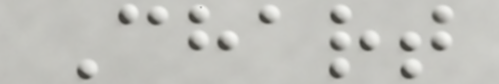Chart
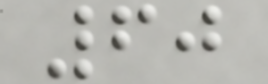60
